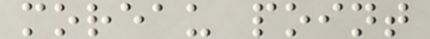moreau point
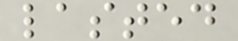lasted
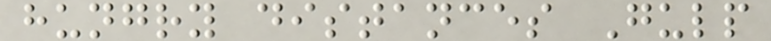hungry distances Gulp
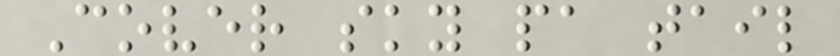Cover sky pa tail
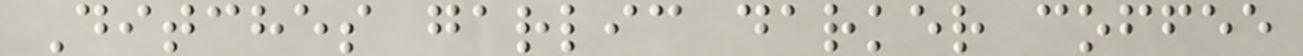Ditches garlic darker coffee
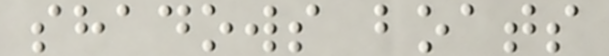shadows boats
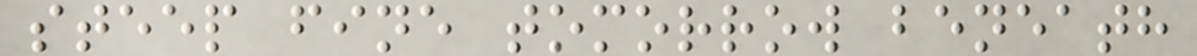steep fine tomorrow beneath
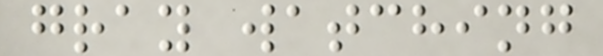gray watching
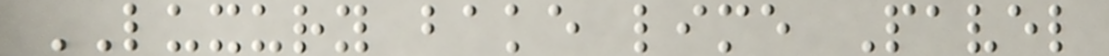LUXURY bake lime Pavel
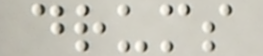drums
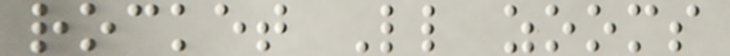rocket Ll zooms
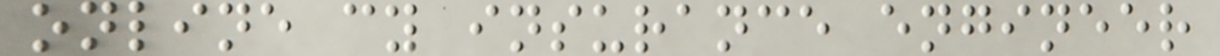online cy insurance engineer
